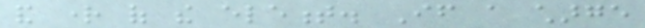and right of the element. If a charge
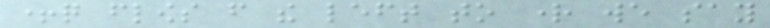+q flows from the left to right we say
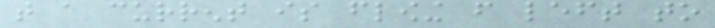that a current is flowing from left to
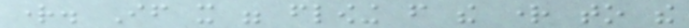right. If it were flowing from the right to the
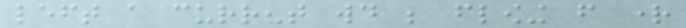left a current would be flowing from right
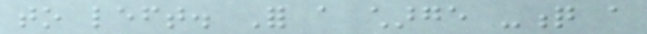to left. For a charge -q a
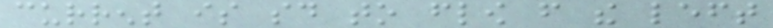current is said to flow from the left
